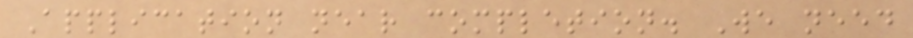Application near completion. We need
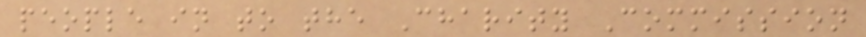people in to the Charity Commission
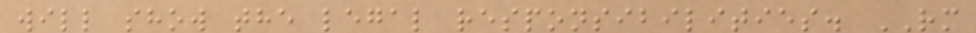will show the legal responsibilities. RM
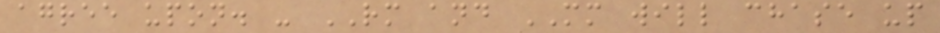agree upon. - RM and MM will chase up
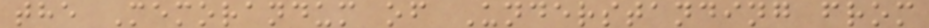the Memorandum of Understanding from
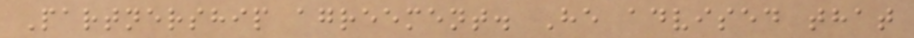Partnership agreement. He advised that
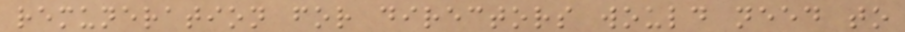remuneration for directors would need to
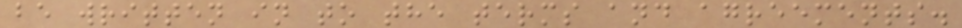be written in to the terms and agreements.
